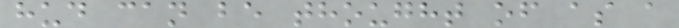hud can be thought of as a
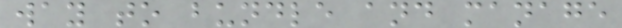way to bundle and manage
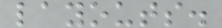layouts.
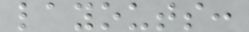layouts:
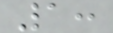1:
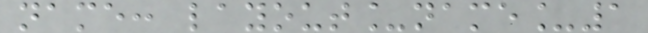name: layout_name_1
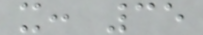x: 35
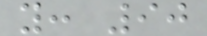y: 90
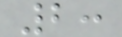2:
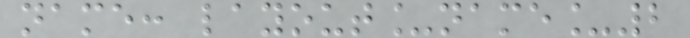name: layout_name_2
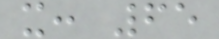x: 65
